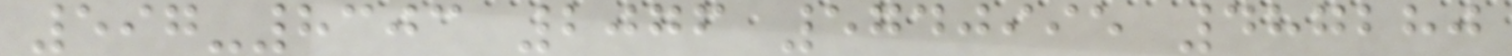597-8303 2076 5740995 487280
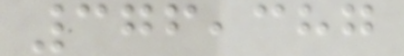376,387
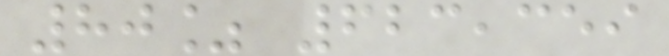80% 623,359
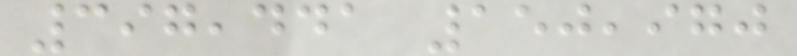397,441 150,970
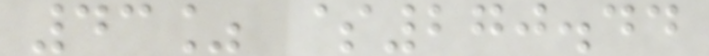43% $270.44
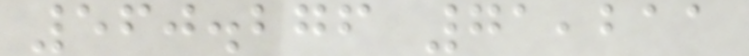560.276 71,211
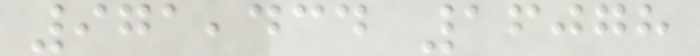971,434 16078
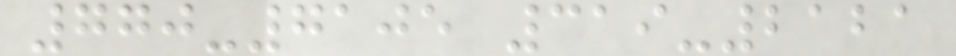770-7105 319-2121
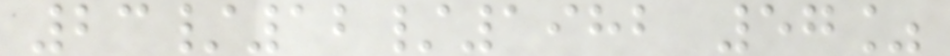23/12/1982 57%
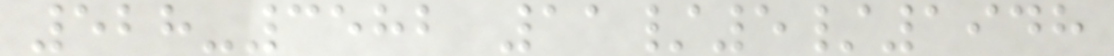528-3582 11/5/1948
